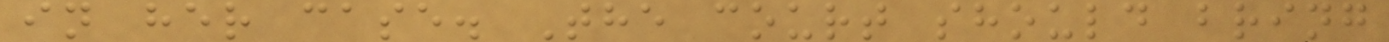in her case. The court should bring
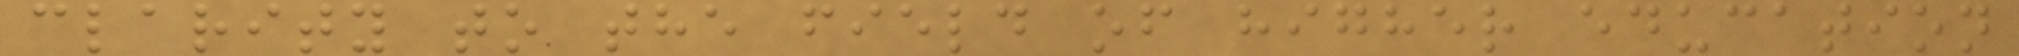clarity to the field of higher education
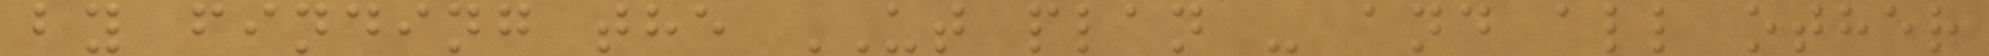by finding the UT plan - and all other
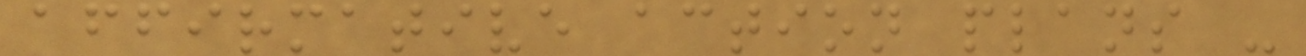affirmative action plans -
